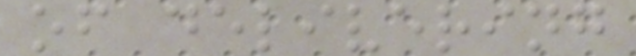of delivering
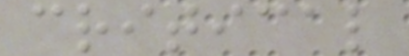critical
